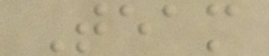Team
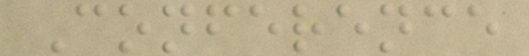Conference
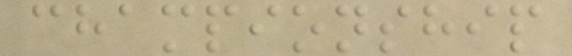championship
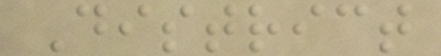District
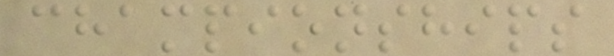championships
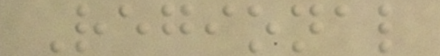Regional
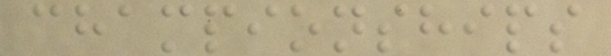championships
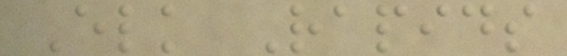Elk Rapids
